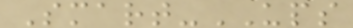Smart-UPS
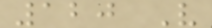120 V
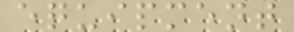equipment
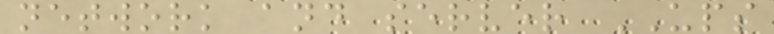network and server UPS
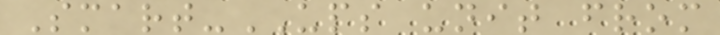Smart-UPS unit from
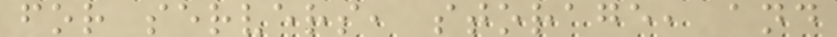for servers, storage, and
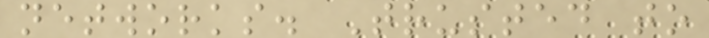networks. Trusted to
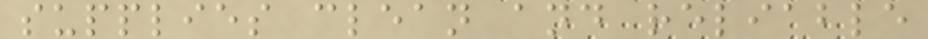supplies clean and reliable
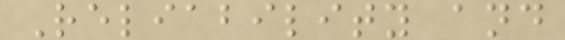Reliability and
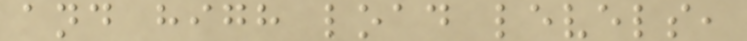and high load levels,
